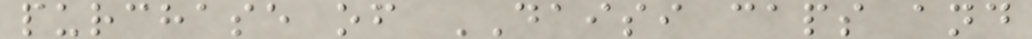purchase of DAISI caps and
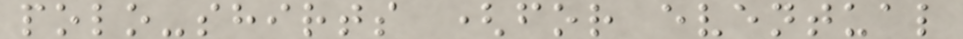polo-shirts (for eventual
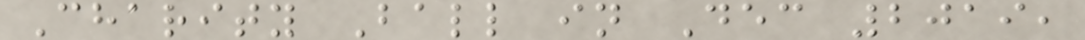Charity Ball in Dec 2019,
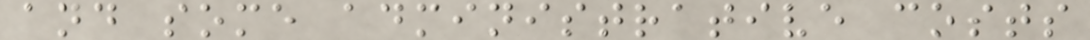and some administrative costs
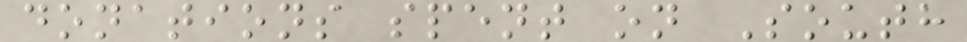donations spent on South
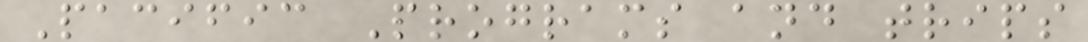Pacific Programs and trips
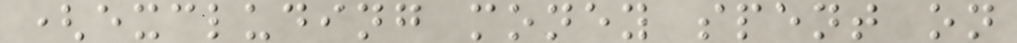(excluding money spent on
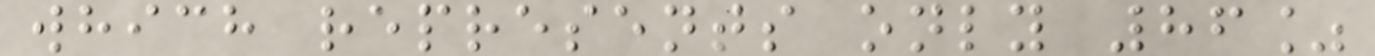which represents only 86%
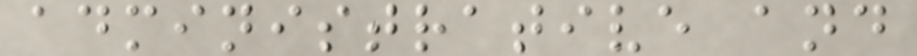administrative and
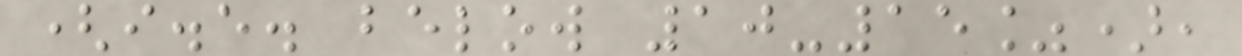(i.e. below 10-15%),
